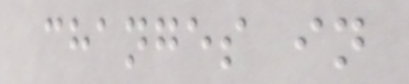changes in
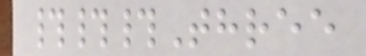###Three
